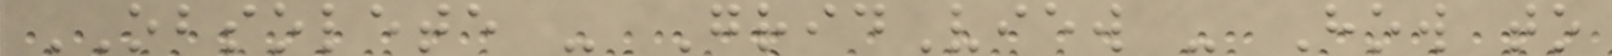OBSOLETE - GridView - How to
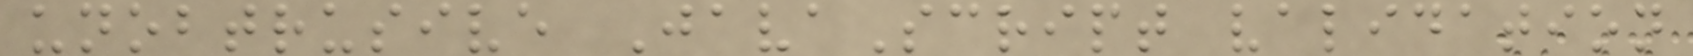unobtrusive JavaScript validation
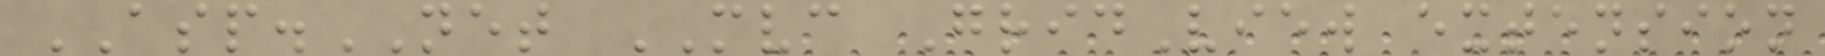ASP.NET MVC GridView extension
